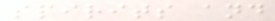spirits and
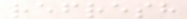refresh
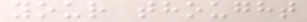your thought
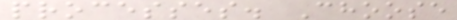processes. Choose
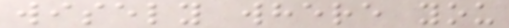wisely where you
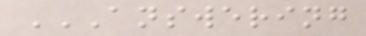ANSWERING
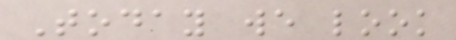Today we look
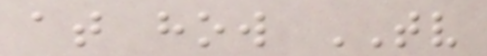at how TV
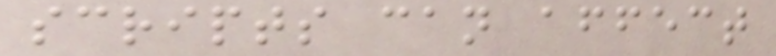scripts can affect
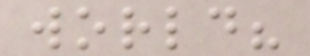world?
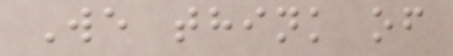We think of
